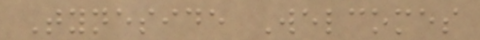Tyneside Welcomes
